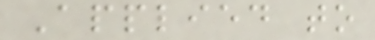Applied to
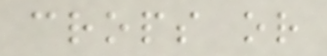crops or
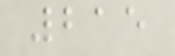215
